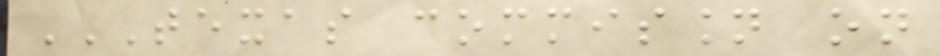TEXAS COMMISSION ON
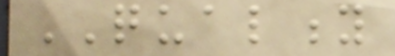QUALITY
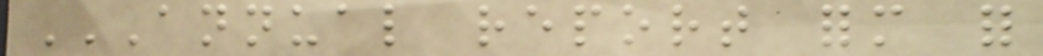ANNUAL REPORT FORM FOR
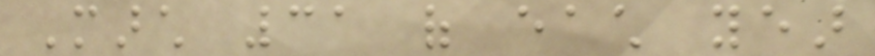March 31 of each year
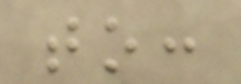to:
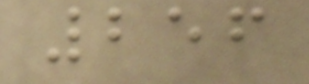256
